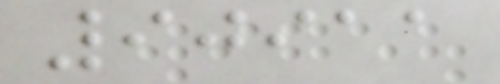90911
